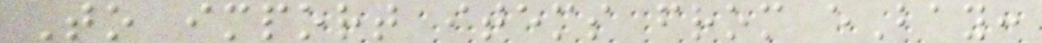To import items from eBay:
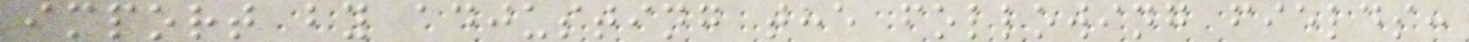import by adjusting the following fields:
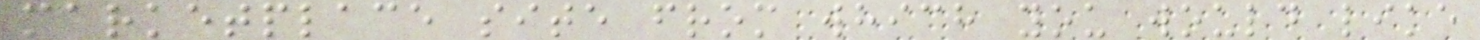marketplace site from which you would like
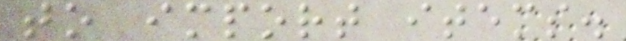to import items.
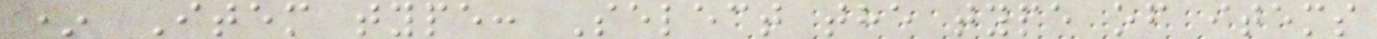* Item type: Select the type of items
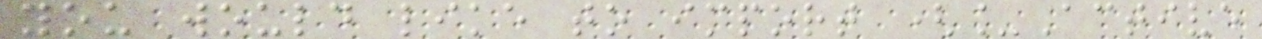you would like to import (_Active
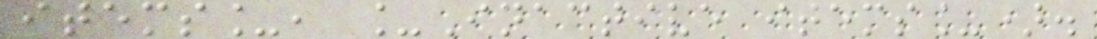items_, _Inactive items_).
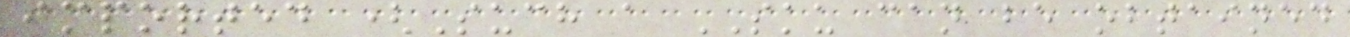imported (Such a SKU can be obtained
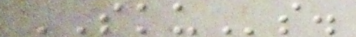SKUs.
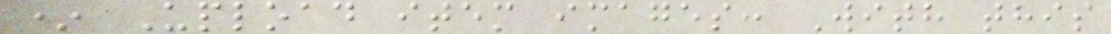* Upload item images: With this
